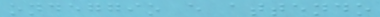ondeggio e attendo
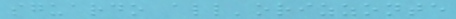sguardo all'orizzonte
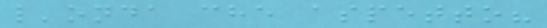l'onda che aspetto?
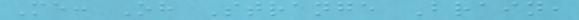Me: Oh Strange Brain,
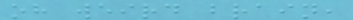oh weird brain,
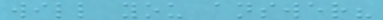will you answer?
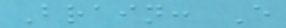Brain: E
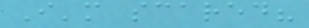I'm scared?
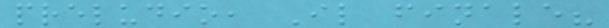preludio, Il finale?
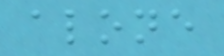alone
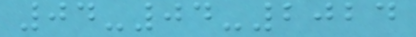04-04-2024
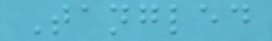Tangled
